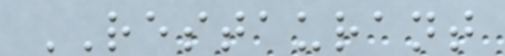RESTAURANT
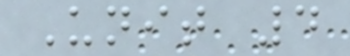Unit 4
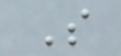S
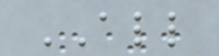ALL
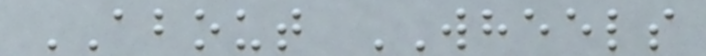ABOUT WHEELS
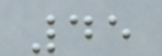45
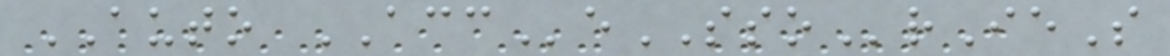AUTO ACCeSSOrIeS
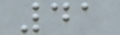41
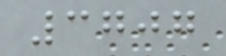3707
